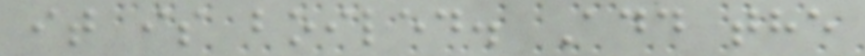it is boiled. Add the
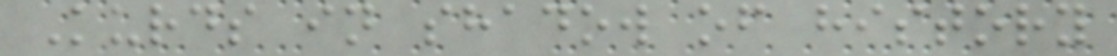Kurds in shadow of history
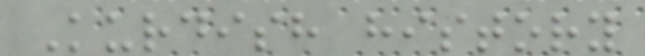Kurdish history
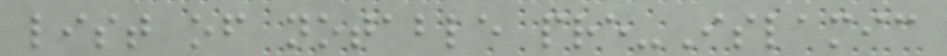list of notable pre-Islamic
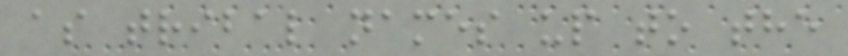as tribal names up to the
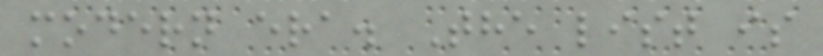modern era. The list is
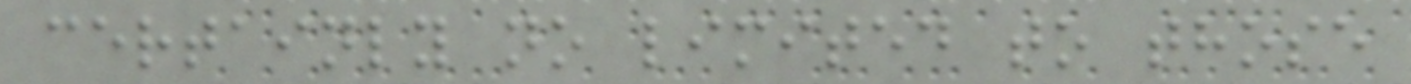certainly no limited to those
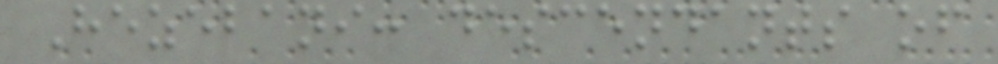Hezebani: descendants of
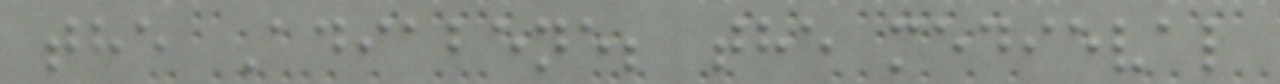the Adiabene; the medieval
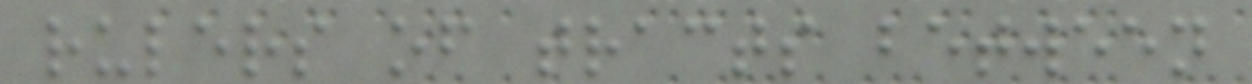rulers of tracts between
